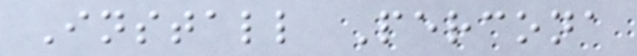Install Percona
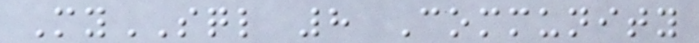MySQL 8 Community
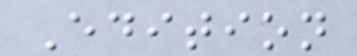Edition
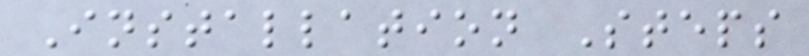Installation Steps
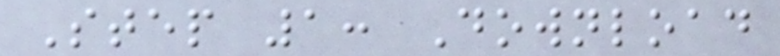Step 1: Download
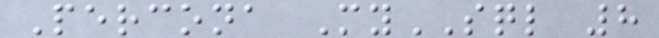Percona MySQL 8
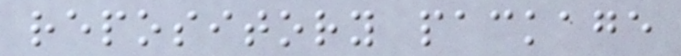repository package
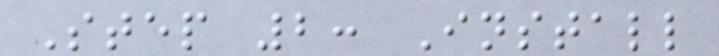Step 2: Install
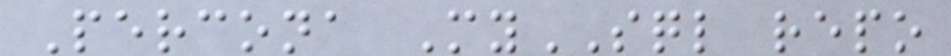Percona MySQL repo
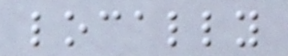locally
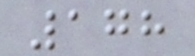178
